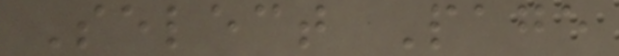Select Page
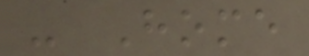- Home
